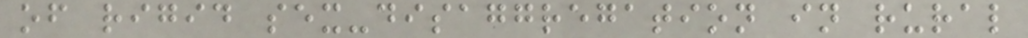of rigid sex-disaggregation in rural
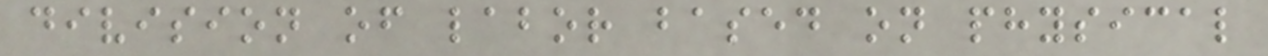division of labor based on physical
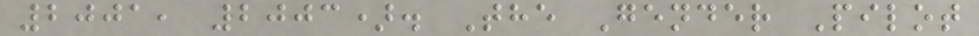2001, 2003). The Gender Pilot
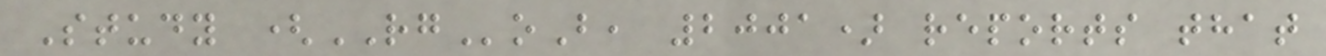Study (RGoB, 2001) reports that
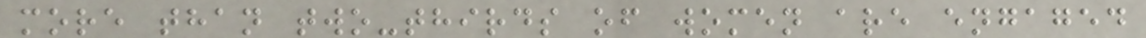more than two-thirds of women are engaged
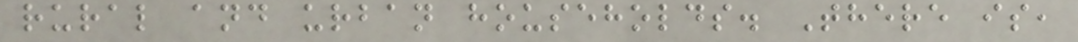rural and urban households. There is,
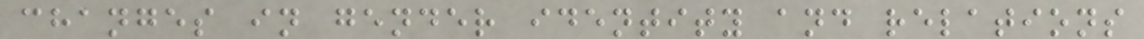changes in gender identity and relations
